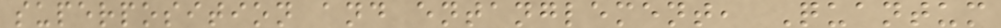superposition and entanglement, Quantum
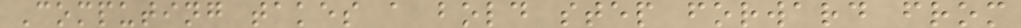Computing takes a bold step forward from
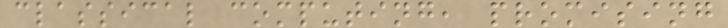classical computing, promising
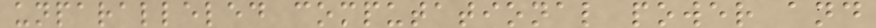unparalleled computational power and
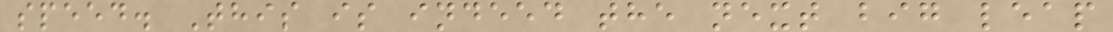speed. This is indeed the next big leap
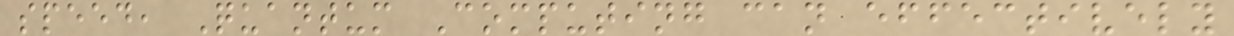speed, Quantum Computing can effectively
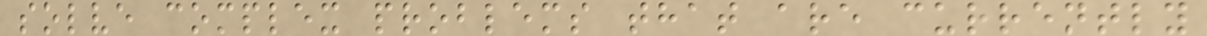solve complex problems that are currently
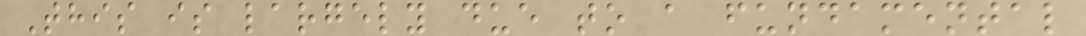This is largely due to a fundamental
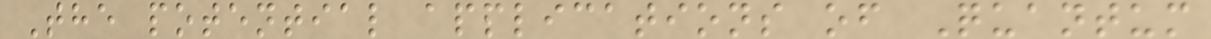The potential applications of Quantum
